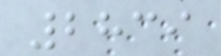2839
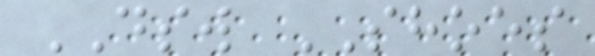DSW SHOES
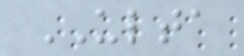ULTA
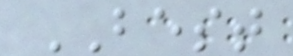BEST
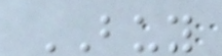BUY
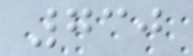730
